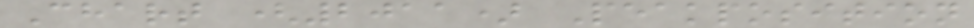Chart (2011) Peakposition
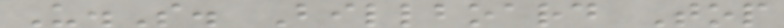U.S. Billboard Top
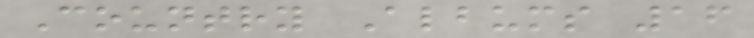Country Albums 16
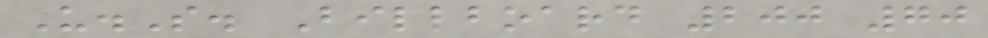U.S. Billboard 200 70
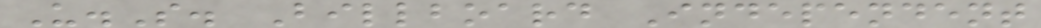U.S. Billboard Independent
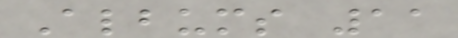Albums 11
